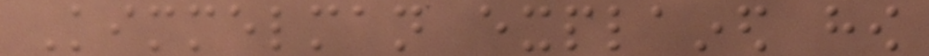Kimmelman explained how
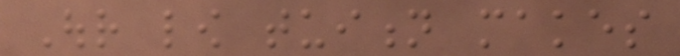Our low tuition makes
